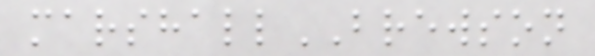marshallBREWSON
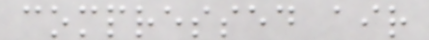compressed air
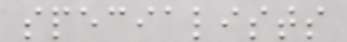specialists
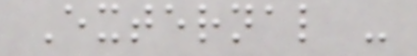External -
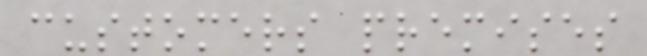customers premises
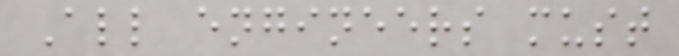All engineers must
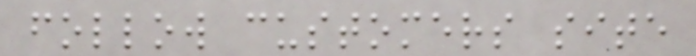follow customers site
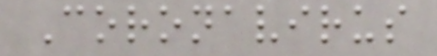Coronavirus
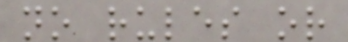no rules or
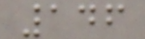146
